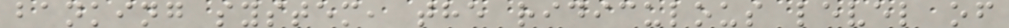banking system, the ridiculous level of
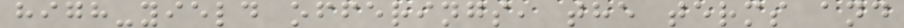high-yield offerings, the terms and
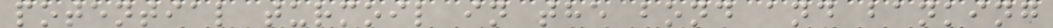potential turmoil in the bond and banking
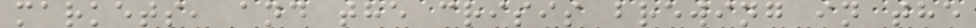markets, and the crisis brewing in the
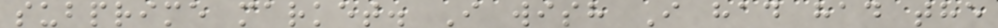subprime market. I wish I had had the
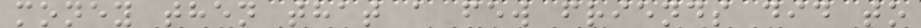money then that a few friends did to
